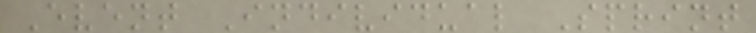Event Individual Sprint
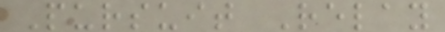Pursuit Relay
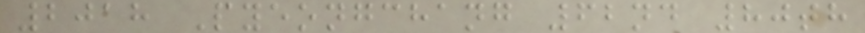2018 Pyeongchang 62nd 80th
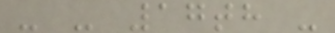- - 17th -
